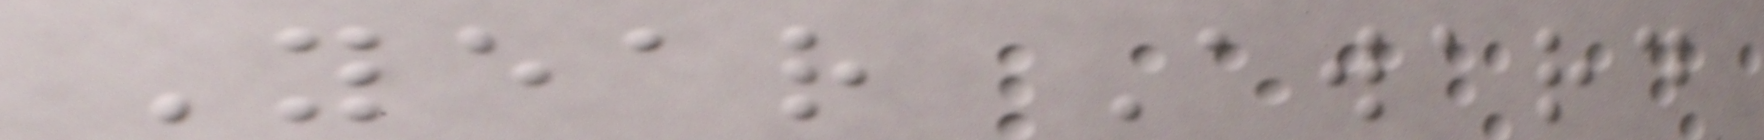Year Award
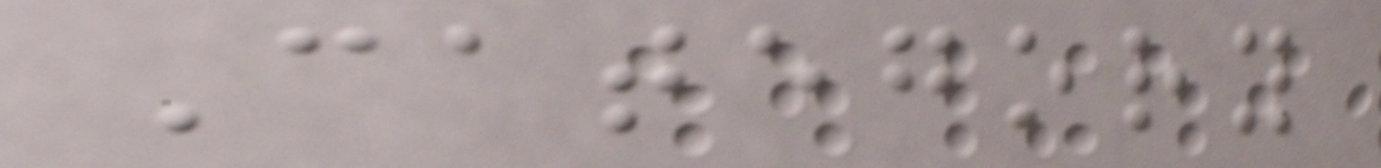Category
